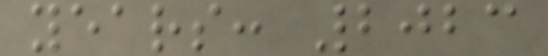years: 2023
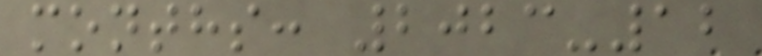months: 2023-12
